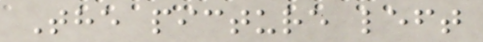The picture left
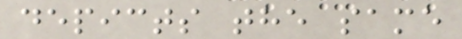depicts the same
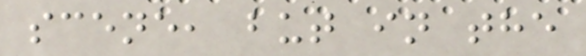scene, but in the
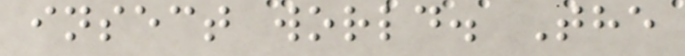insect world. The
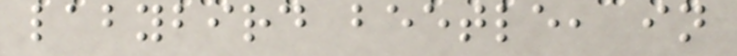labybird beetle, in
